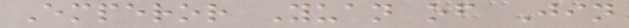Emperor Yuan of Jin
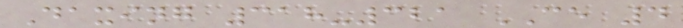Daxing 318-321 CE 4
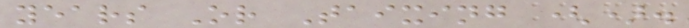years Or Taixing ().
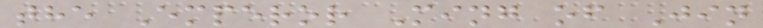the Emperor Ming of Jin
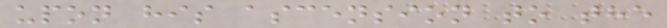upon his ascension to the
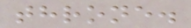throne.
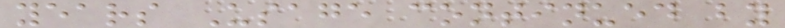years Usage continued by
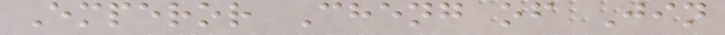Emperor Cheng of Jin
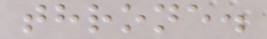throne.
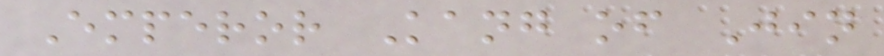Emperor Kang of Jin
